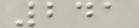241
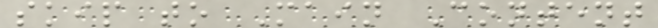skip to Main Content
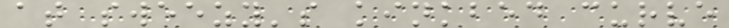at sweezy's kinkbed curve
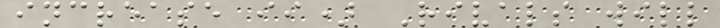increase ii) Rivals will
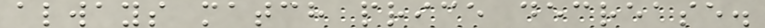always match price decrease.
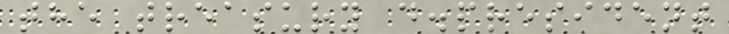the treasury d.president
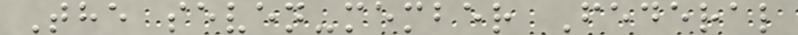The seven-member Federal
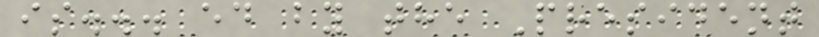is... ed by the President
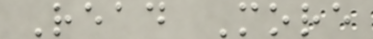Read More
